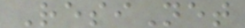ResiNet
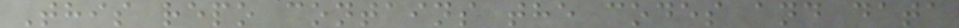This repo contains the codes and data
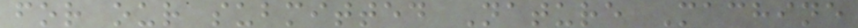for our submitted Nature Machine
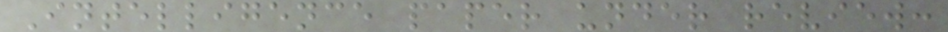Intelligence paper under review:
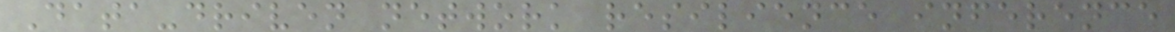Data-driven network resilience inference
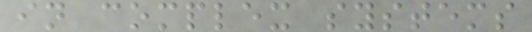in complex systems
